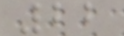22
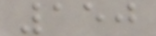150
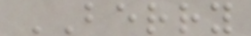BERRY
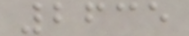2635
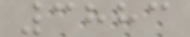3883
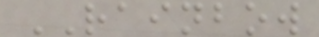RAINBOW
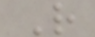R
